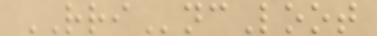RRIncLoot
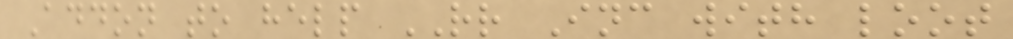Addon to help RR Inc with loot
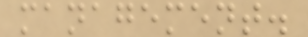management.
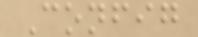Config
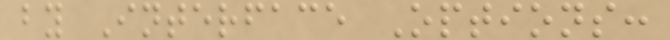by Interface Options:
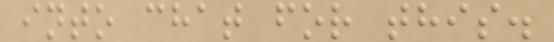into chat for this.
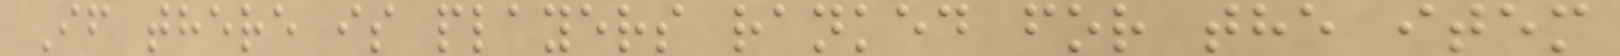If there is players ranked for the item
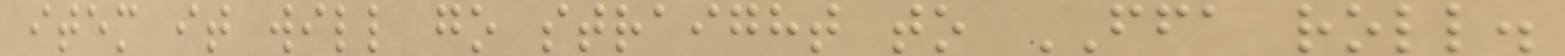item it will go straight to FFA roll.
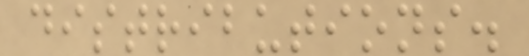distributions.
